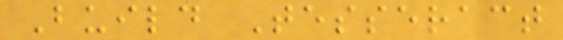Build Tesseract
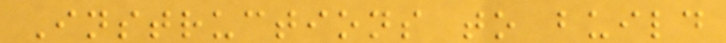Instructions to build
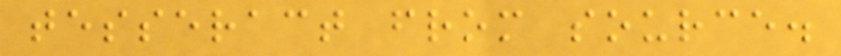tesseract from source.
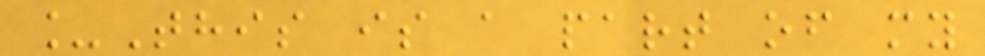_This is a part of my
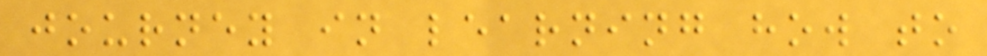journey in learning how to
